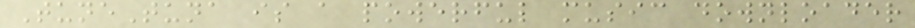TuneTuna is a powerful music downloader
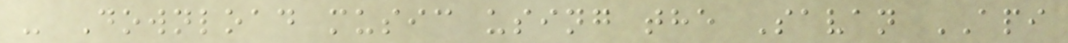- Download music using the Savan API
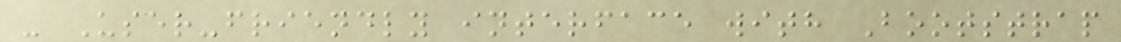- User-friendly interface with Bootstrap
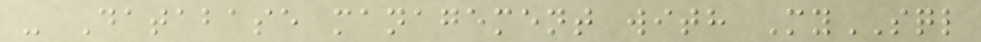- Database management with MySQL
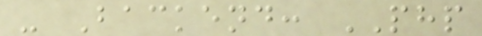- Backend: PHP
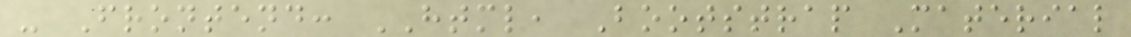- Frontend: HTML, Bootstrap Material
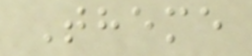Theme
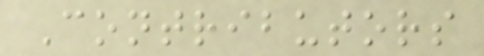Contributors
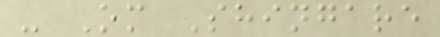- Om Shingare
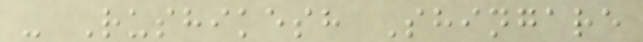- Rushikesh Shingare
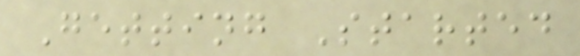Getting Started
